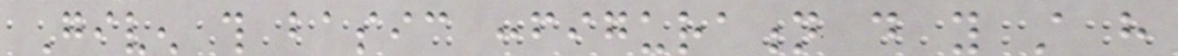Given this basic configuration do you still have
